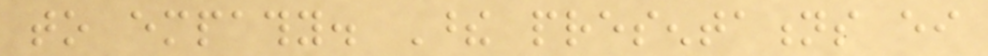to empathy. These presentations either
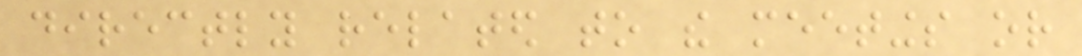directly related to the meetings or
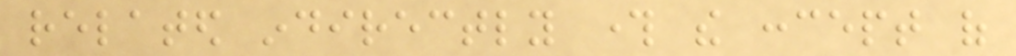related indirectly through the concept of
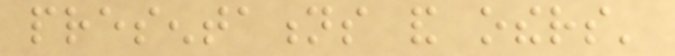presentations and others'
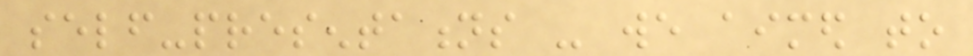self-presentations - we aimed to
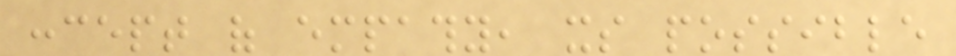concept of empathy, its possible
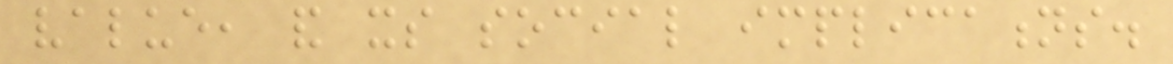value, and its social implications.
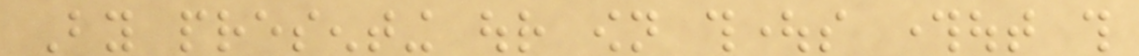By presenting our own thoughts throughout this
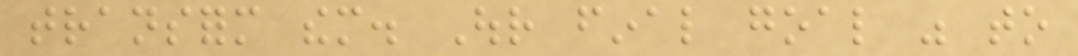transform them. Our final goal was to
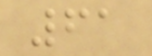61
